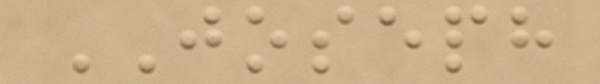JOSEPH
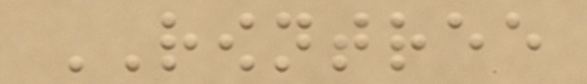ROWNTREE
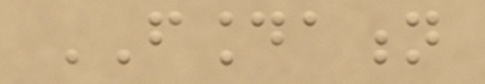FOUNDATION
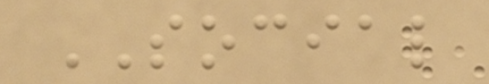SOCIAL
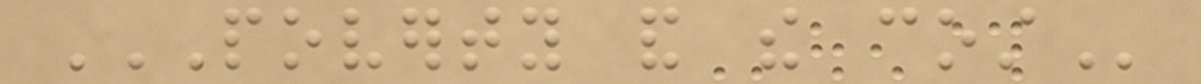POVERTY AND THE COST
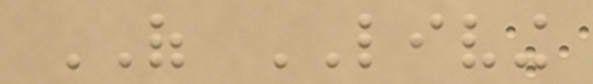OF LIVING
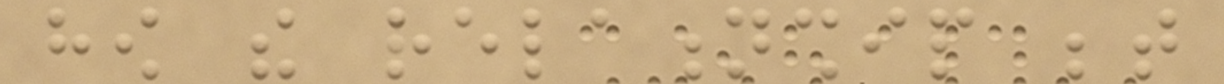how the relationship between
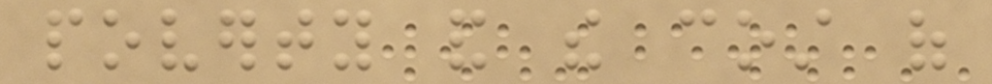poverty and the cost of
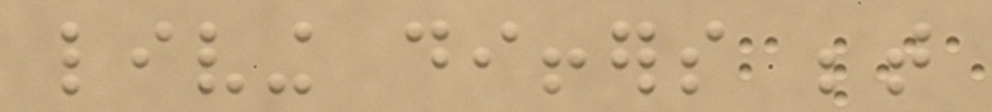living differs between
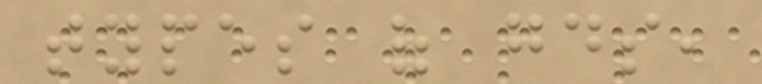types of goods,
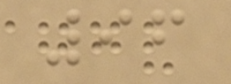96
